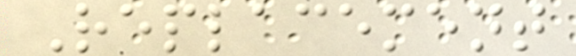Replacement
